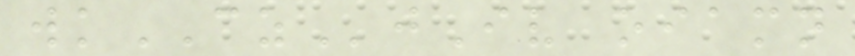wkCZjIv oiamn
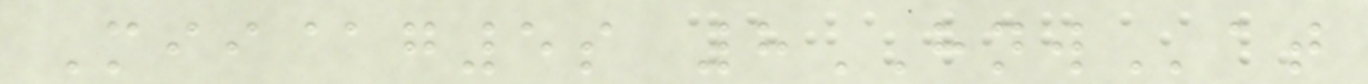Mii@g5s 8HNWat
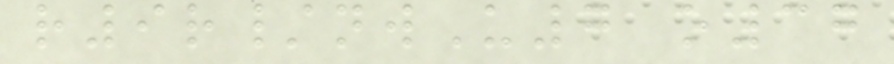r9r/nwU7 o37
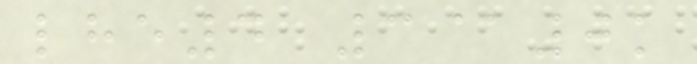lhe4 3@0k
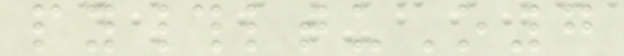py#ltuO7
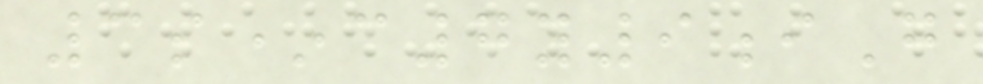3s*c7y9iG
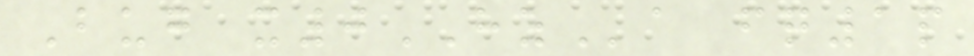Bug x0HZa fq1p
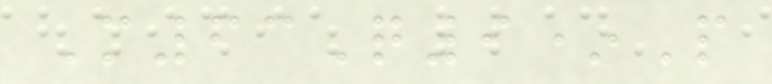M63Q9*P
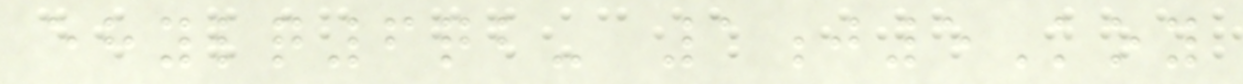ehylq6qb- 1j5Koy
